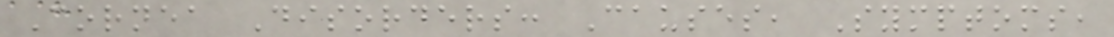Cornea Disorders: Causes, Symptoms,
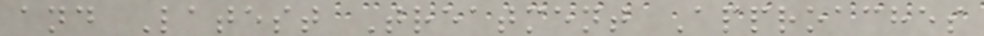and Latest Treatment Approaches
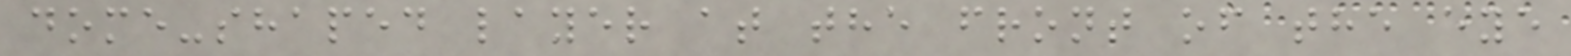dome-shaped layer at the front of the eye
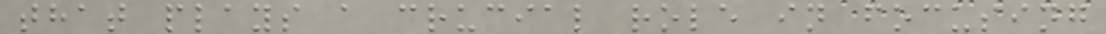that plays a crucial role in focusing
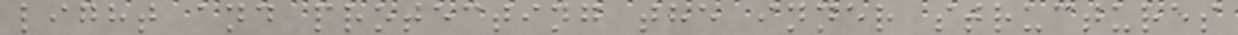light and protecting the inner structures
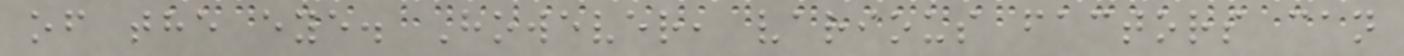of the eye. However, various factors can
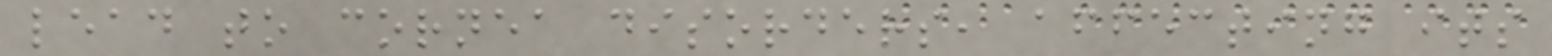lead to cornea disorders, affecting its
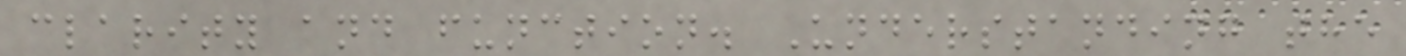clarity and function. Understanding the
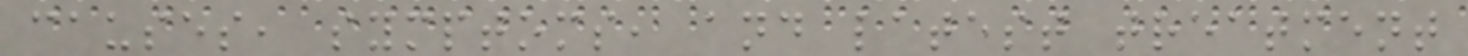causes, symptoms, and latest treatment
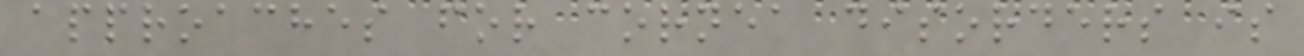approaches for cornea disorders is
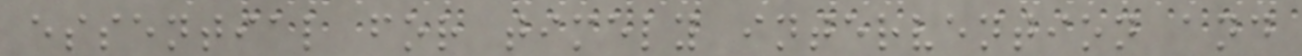essential for timely intervention and
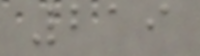219
